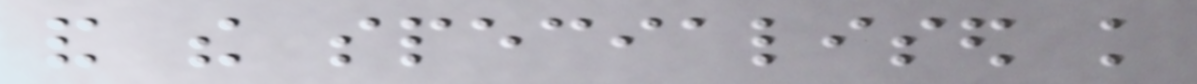and the specialised knowledge
